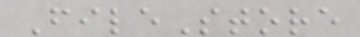FileStore
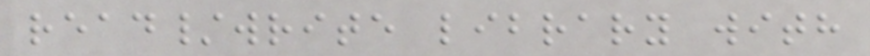read/write library with
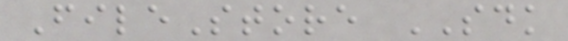FileStore SDK
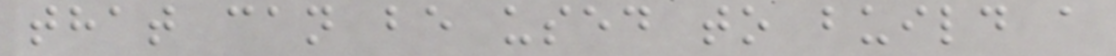that can be used to build a
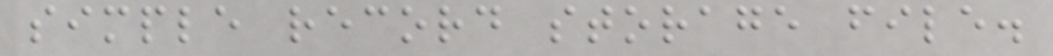simple record storage file.
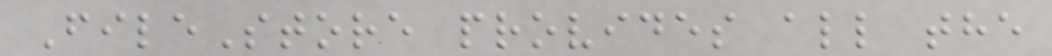FileStore provides all the
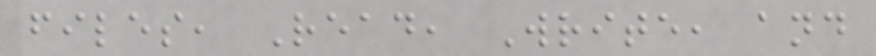files, Read, Write, and
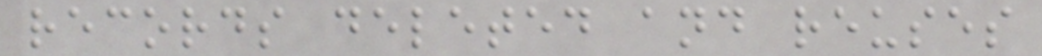records deleted and reuses
